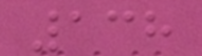138
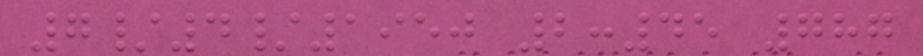7/4/1950 2:45 787
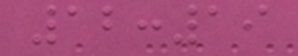12:19
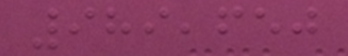989,650
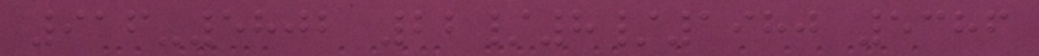916-5802 22/8/1980 5386
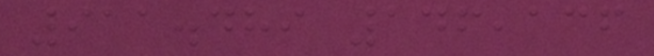911.489 146,136
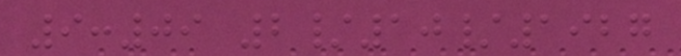9:09 2/10/1927
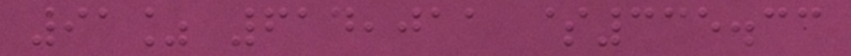91% 614,011 $335.33
